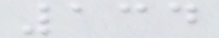134
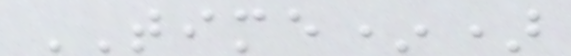TIME*)
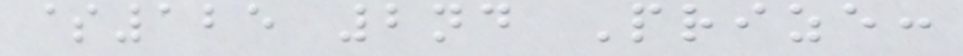$125 2nd Prize:
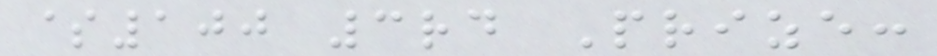$100 3rd Prize:
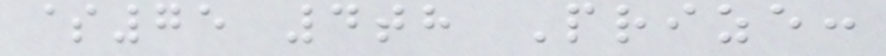$75 4th Prize:
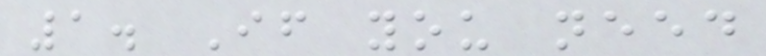1. If you need
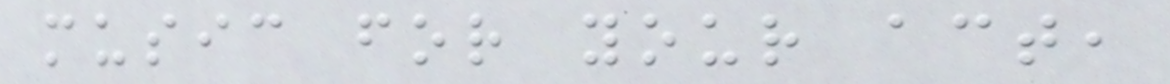music for your act,
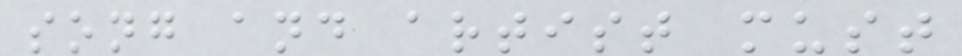song and artist must
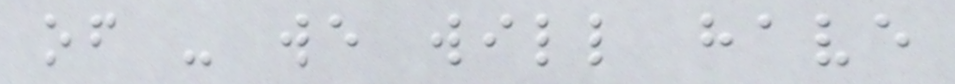of - we will have
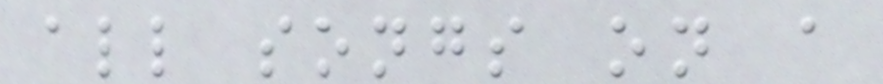all songs on a
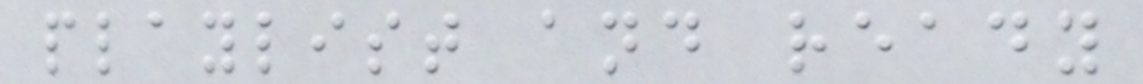playlist and ready
